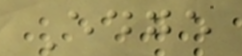Edge
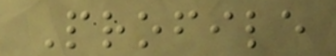Profile
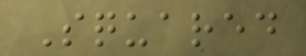Squared
